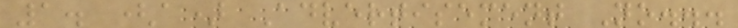1. (a) Advertisement No...
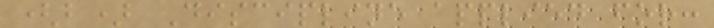(b) Discipline applied for:
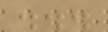...
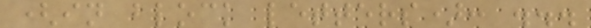(in block letters): ...
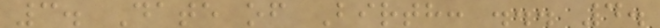3. Date of Birth: ... 4.
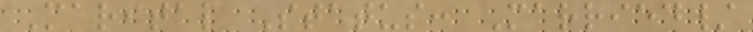Marital Status: Married/
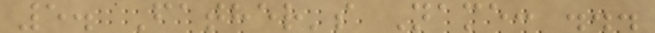5. Father's Name: ...
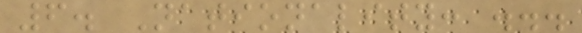6. Nationality: ...
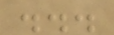...
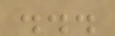...
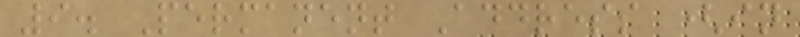9. Permanent Address (in
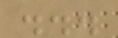...
